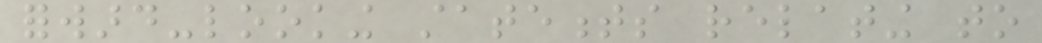forward-looking statements relating to
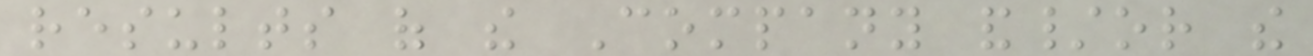results of the Company and/or the
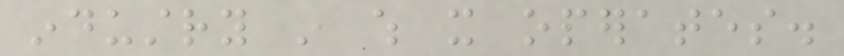industry in which it operates.
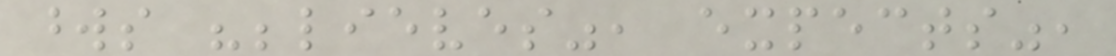words "believes", expects",
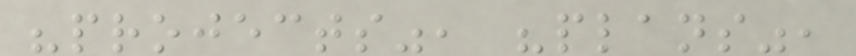"projects", "plans",
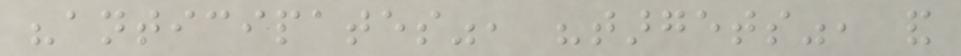"anticipates", "targets", and
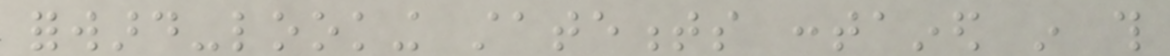forward-looking statements contained in this
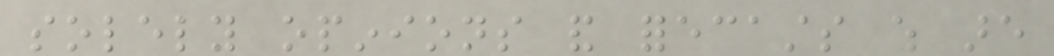solely opinions and forecasts which are
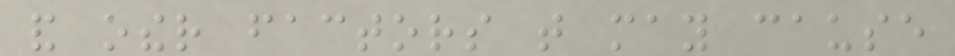and other factors that may cause
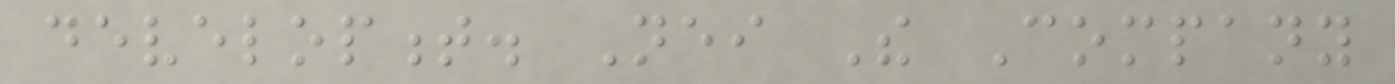development. Neither The Company
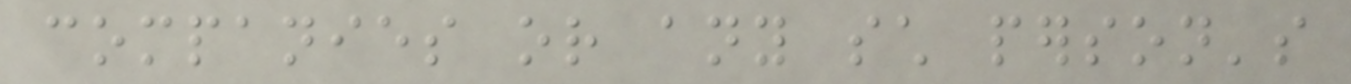companies or any such person's
